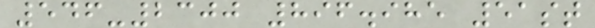546-2300 896.985 51st
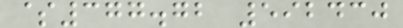$377.72 592430
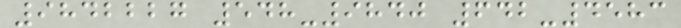9842227 548-9840 642-4583
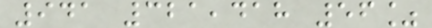941 321,418 56%
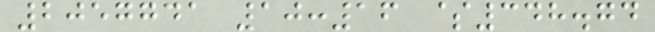2057741 10:16 $348.74
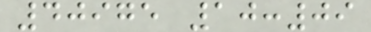40975 10:09
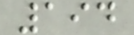194
